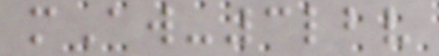mAw-3lbv
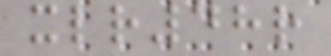xlr48r
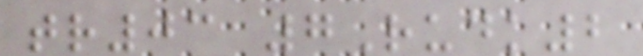tr03 7Rudk2
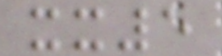xx5
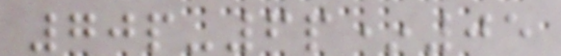70p-6p*05
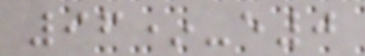96*-e0
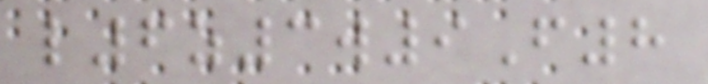l6z3w9F8
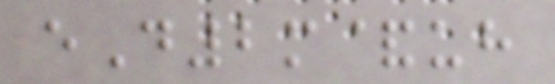eD2m&uh
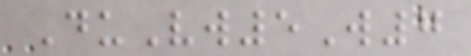DuVw5W7
